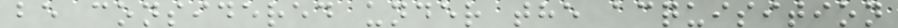be considered under the acquisition
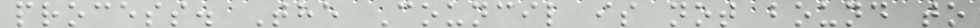process. The Council is not bound to
